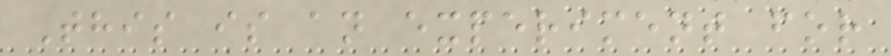This is an experiment for
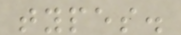types.
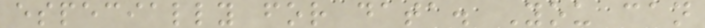especially for data. You can
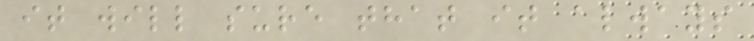it will sure that it always
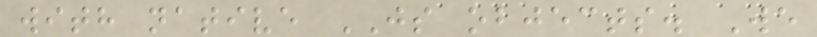with native JS objects. We
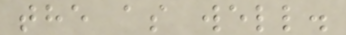the as well.
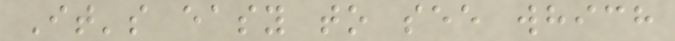It's easy to see which
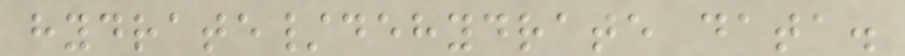hydrate/dehydrate data.
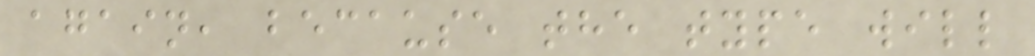again, because the type will
